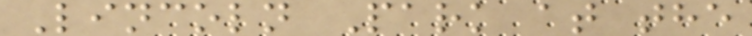Lincoln Park at the
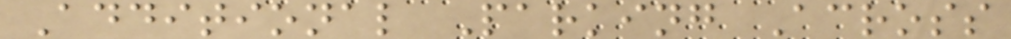Additional Parking Across
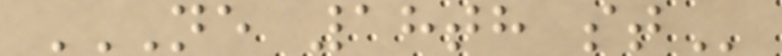NE 18TH ST
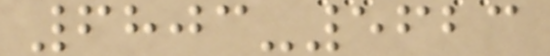6803-5623
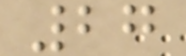27
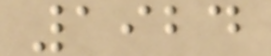1924
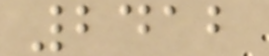2412
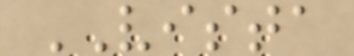VISTA
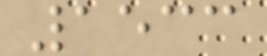1533
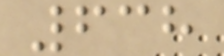638
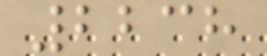2238
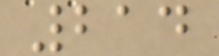214
